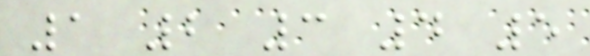1 2 3 4 5
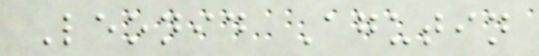Leonid Agutin
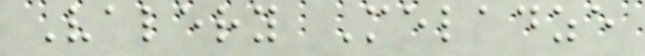Valery Meladze
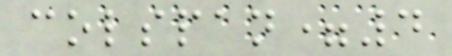colspan=4
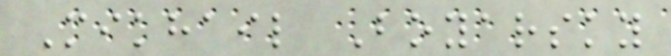Mikhail Boyarsky
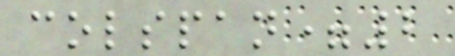colspan=2
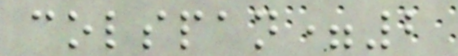colspan=2
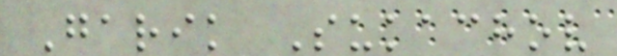Garik Sukachov
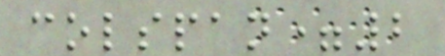colspan=2
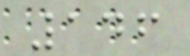146
